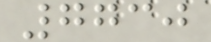7730
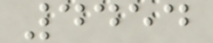4454
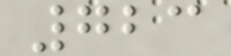723
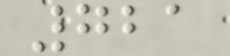721
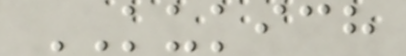KUKICH
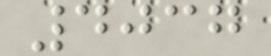4037
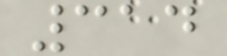314
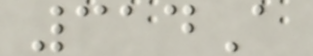314A
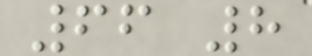66 8
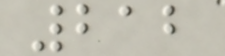212
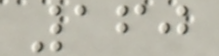160
